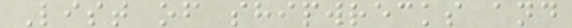List of shipwrecks and
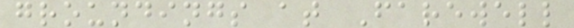groundings at Farewell
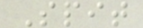Spit
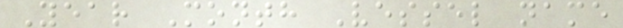Year Month Vessel name
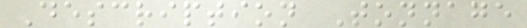Description Tonnage
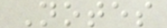Notes
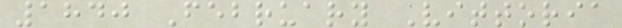1840 February Vittoria
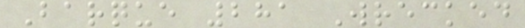Barque 281 Wrecked
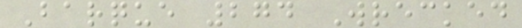Barque 274 Wrecked
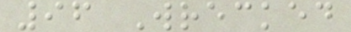96 Wrecked
